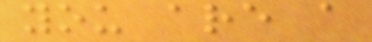you are a
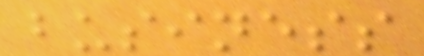business
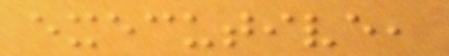executive,
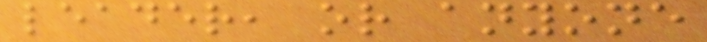leader, or anyone
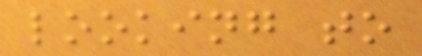looking to
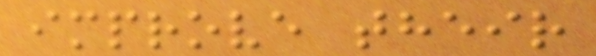improve their
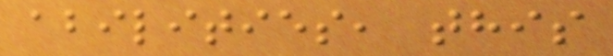abilities, this
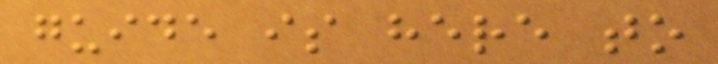guide is here to
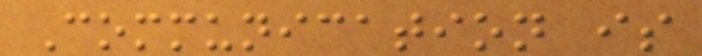Communication is
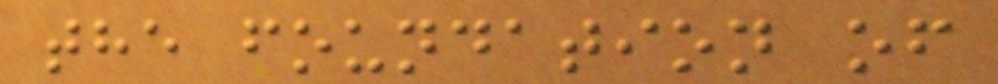the foundation of
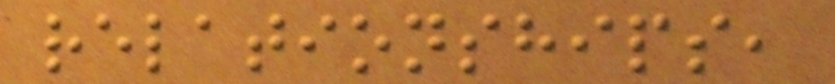relationships,
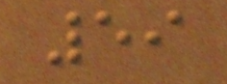59
